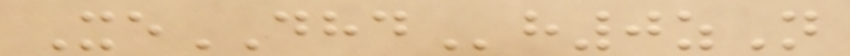XeDHDh0zN
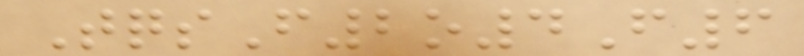TqsF2o4F6
